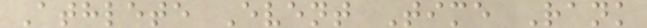Athlete Event Time Rank
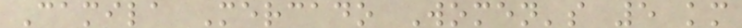Camila Mercado Women's 5 km
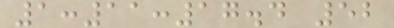1:11:17.4 52
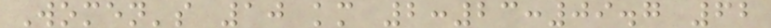Women's 10 km 2:23:09.7 62
